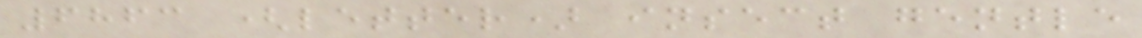6863 (letter) insect gentle
